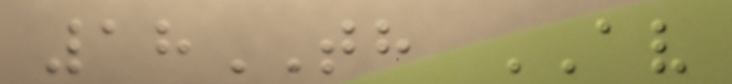18TH AV
